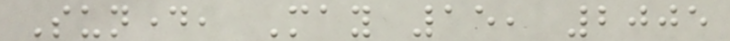Sunday, May 15, 2005
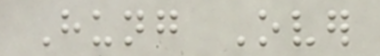Hung Over
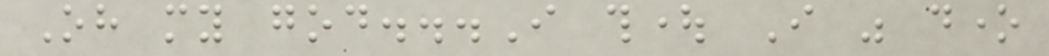Oh my god...I thought I was done
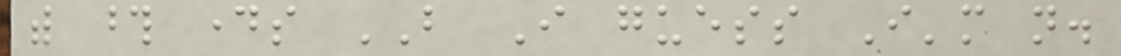with those days BUT I guess I'm not.
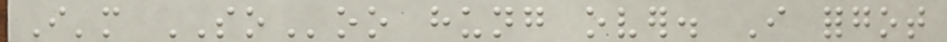I'm SOoo hung over. I forgot
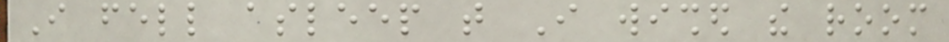I fell asleep that I wished the room
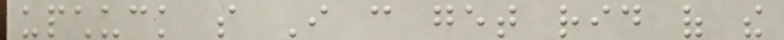upchuck so I can get rid of the
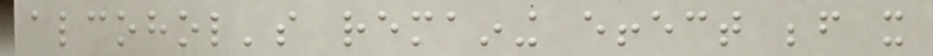alcohol's remaining effect before it
